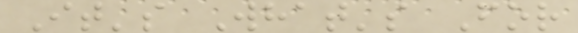It's What's For
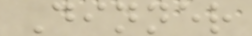Dinner
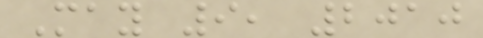May 9, 2010
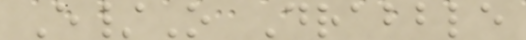E/O Drabble
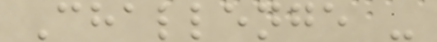Challenge -
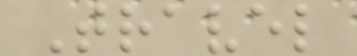Travel
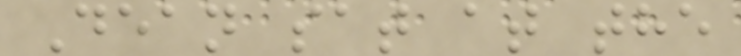Dean sat at the
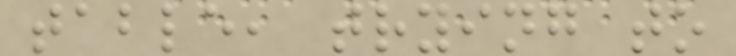table, trying to
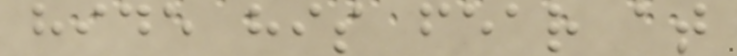hide his fear at
